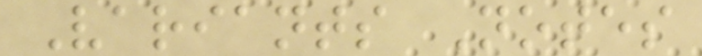Variants Notes
